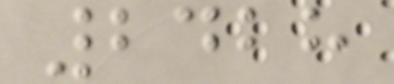2428
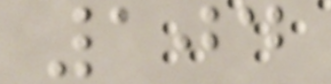104
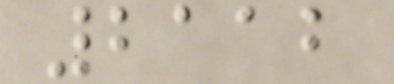2112
